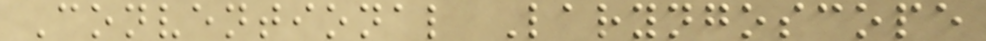Conventional Laryngoscope
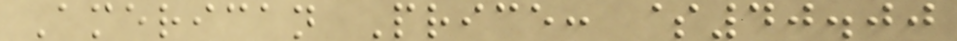American Price: $40.00
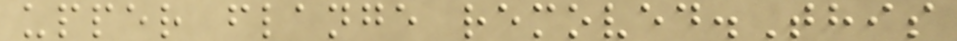upper flange removed.This
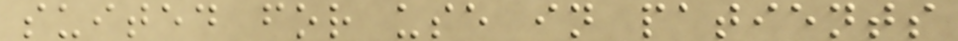suited for use in patients
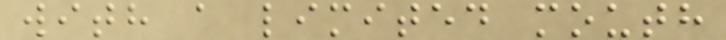with a limited mouth
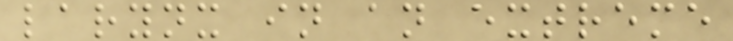larynx in an extreme
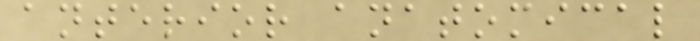anterior anatomical
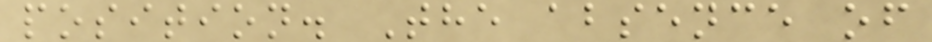position. The absence of
